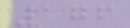176
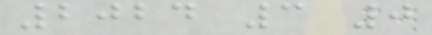2024 3 0
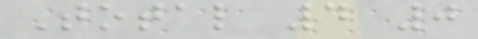Total 4 0
